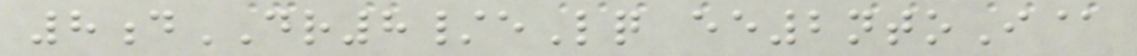8dDR8/eLq ee2ntoI@
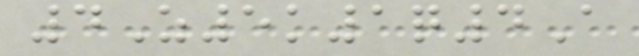4Z5k1q4A
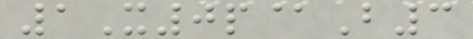1X0p@B3
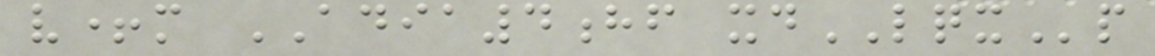v+m ADIA4hf xdLQXp
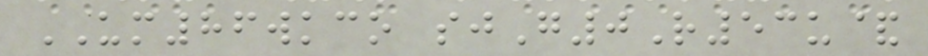UM86wkco sjG0R53u&
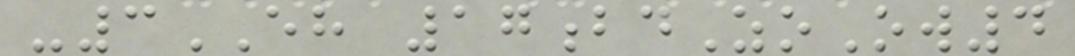-3EH 17bdZoOw4
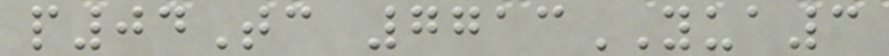p04Tc 7713YUA3
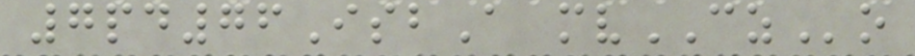7pd76IsbA mvCZo
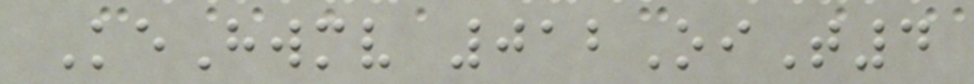KeHwmv 012OiT4
